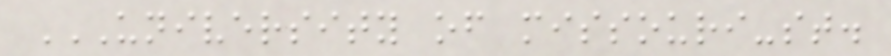UNIVERSITY OF MISSOURI-ST.
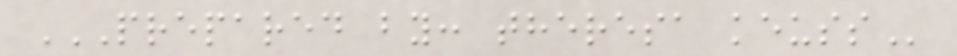PREPARED BY: THERESA KEUSS
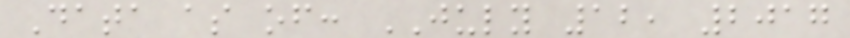Data as of: JULY 12, 2017
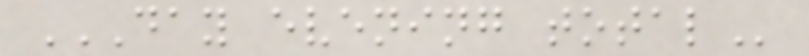DAY EVENING TOTAL
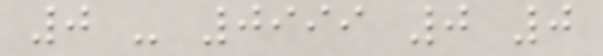0 - 0999 0 0
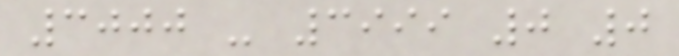3000 - 3999 0 0
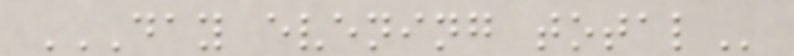DAY EVENING TOTAL
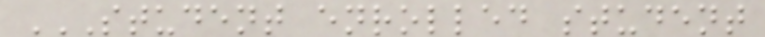STUDENT ENROLLED STUDENT
